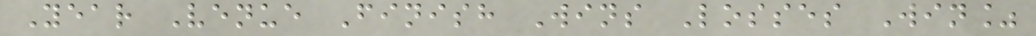Year Venue Finish Wins Losses Win%
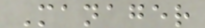Manager
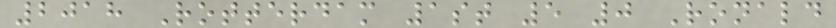2018 Rotterdam 1st 5 0 Ronald
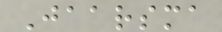Jaarsma
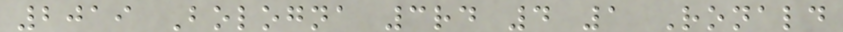2019 Bologna 3rd 4 1 Ronald
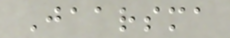Jaarsma
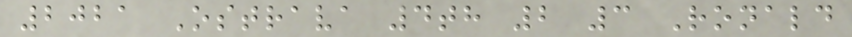2021 Ostrava 4th 2 3 Ronald
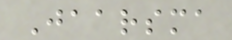Jaarsma
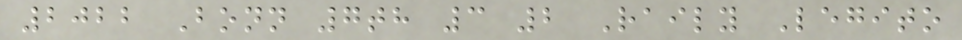2022 Bonn 7th 3 2 Raily Legito
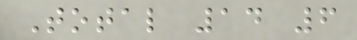Total 14 6
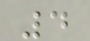4
